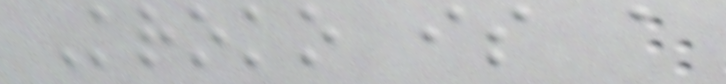Kroko is a
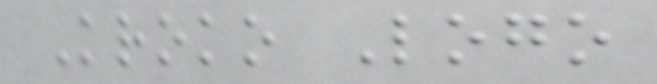Kroko Logo
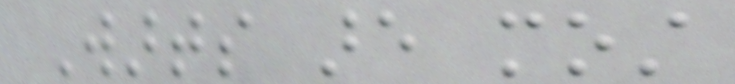Warts are most
